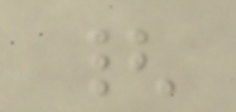{
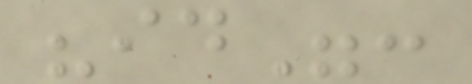"id":
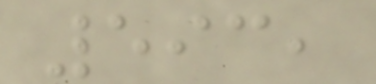593,
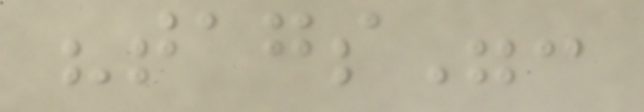"tags":
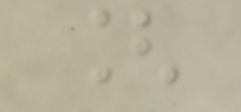[
